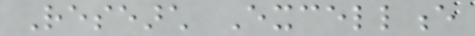Research Excellence
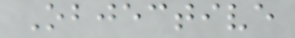Objective
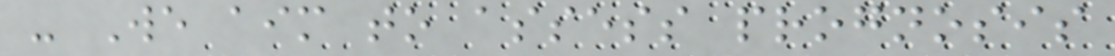- We aim to assess prognosis
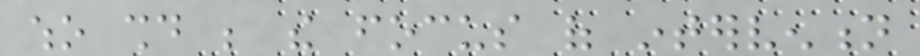who should be the focus of intervention
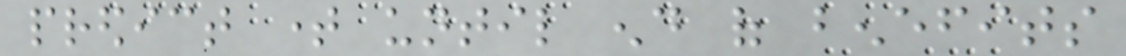predict time until end of benefits
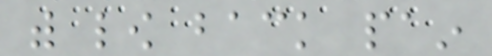with low back pain
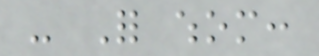- For whom:
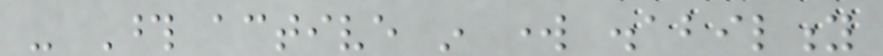- Those active in work disability
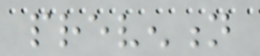prevention
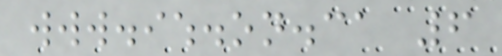www.iwh.on.ca 6
